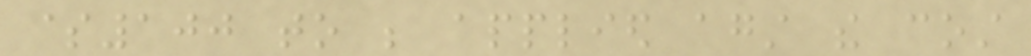$100 to be applied against the cost
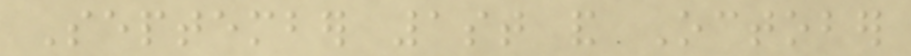September 1st and October
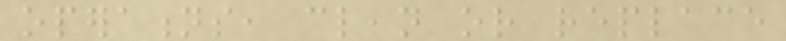operations, clean or replace
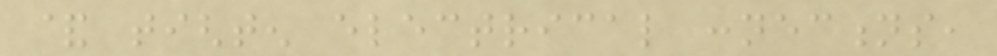& tighten electrical connections,
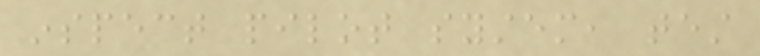inspect pilot system, test
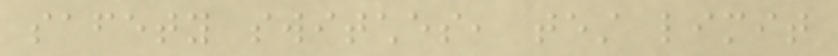safety switches, test limit
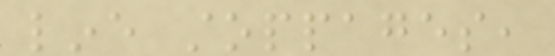line stoppages,
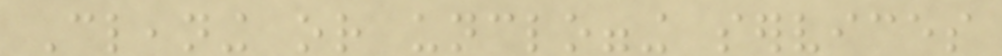Cleaning or unclogging services
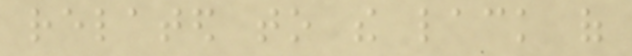related to the lack of
